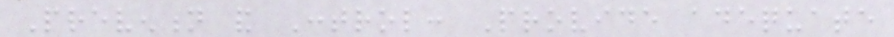Prevention and Control: Provide adequate
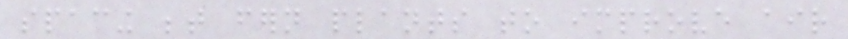spacing between fern plants to improve air
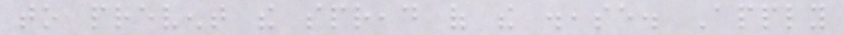to prevent the spread of the disease. Apply
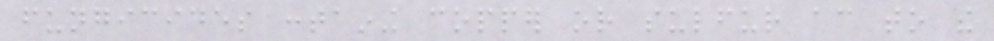fungicides containing copper or sulfur according to the
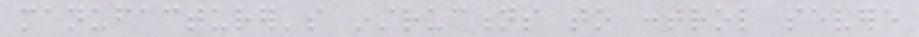manufacturer's instructions to control severe
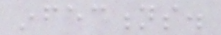infections.
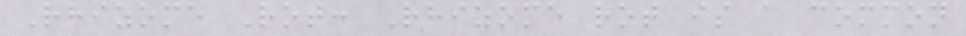Rhizome Rot: Rhizome rot is a common
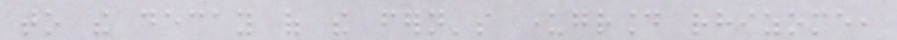to the decay of the fern's underground rhizome,
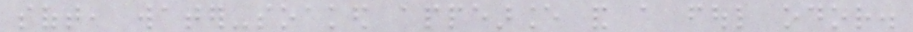soft, water-soaked appearance and a foul odor.
